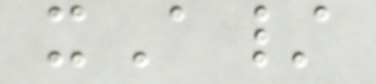xA/
